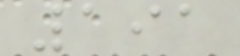191
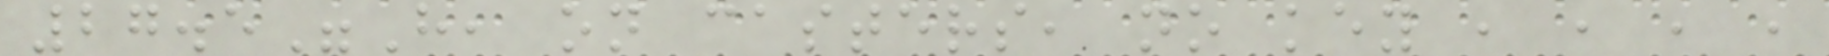27.5"H, on casters, no key , , , ,
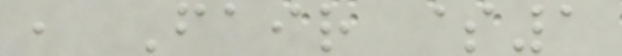, Fair $1
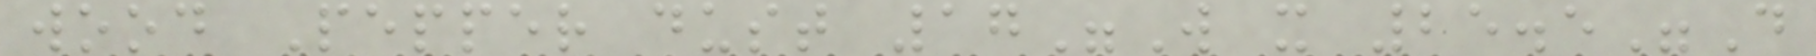wood Pepper dust 17"W x 25.5"D
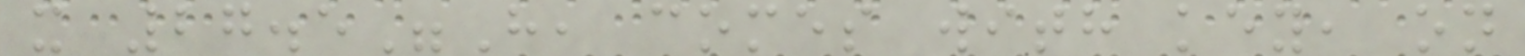x 27.5"H, comes with key, on
